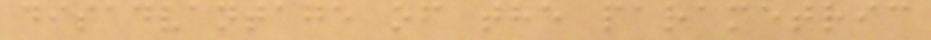disadvantage of the parametric
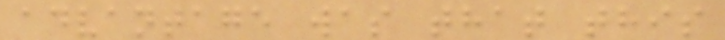advantage was that this
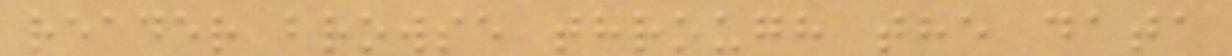reader browse through the data
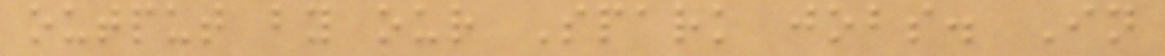output by our Spark jobs. In
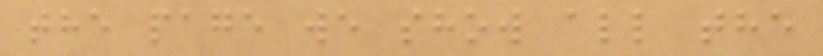the page we show all the
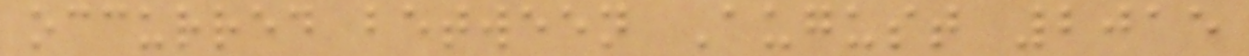occurred between August 2015
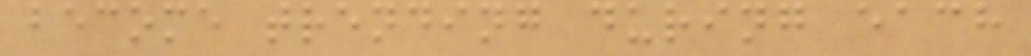become trending during each
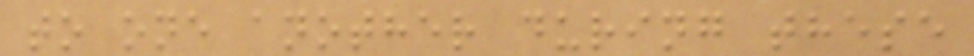to one another during these
